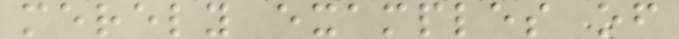merely examples of
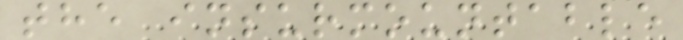the insurmountable
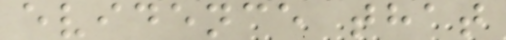evidence that
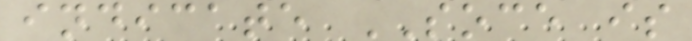indicate SOCE is
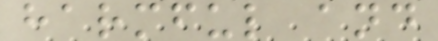harmful and
